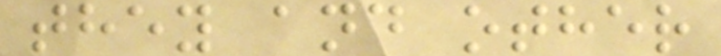they and other
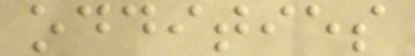oddities
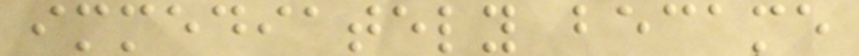immediately became
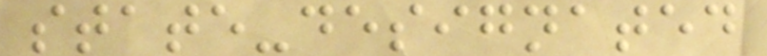state-designated
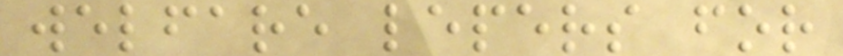welfare lepers for
